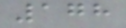178
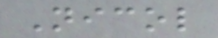Nicol
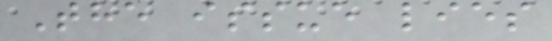The issue lies
